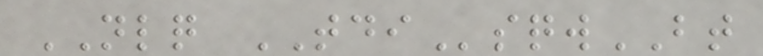NLQ TDIsqwBT
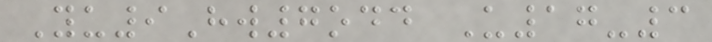Yu9Hw7odd U17-3
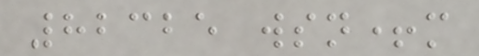82325 wsn+m
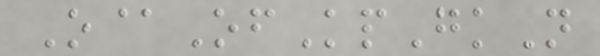O@OfKpGkN
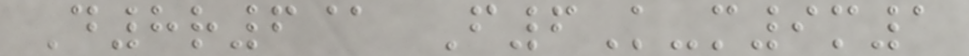D8r6@ F6K-m9m1
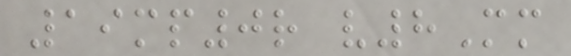19mp0r v8Mm
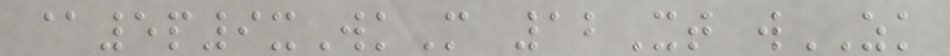@5p9xWkM 12Xt wZK
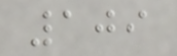109
